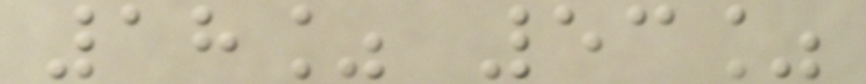18% 53%
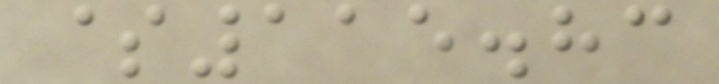$115.83
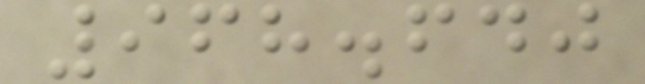968.640
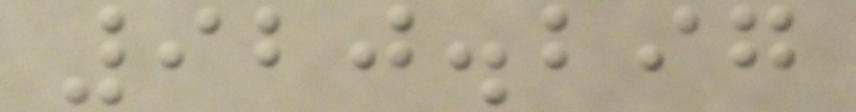920.297
